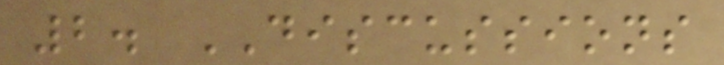2. DISCUSSIONS
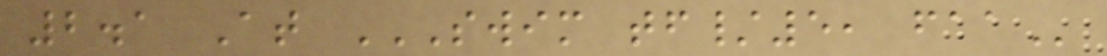2.1 At SWIM TF/5, FAA
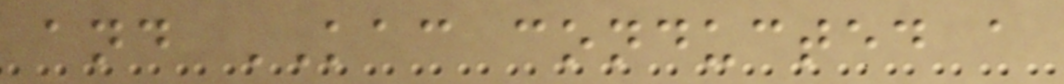and KAC conducted a
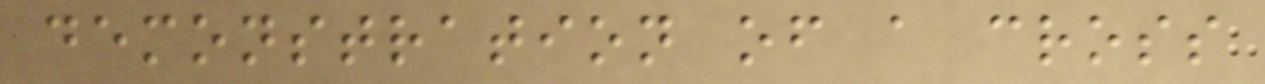demonstration of a cross
